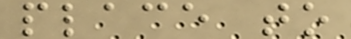place to
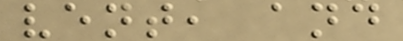vent, and
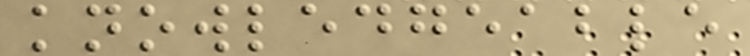knowledgeable
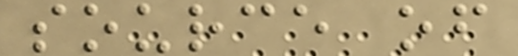source of
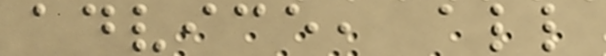advice, all
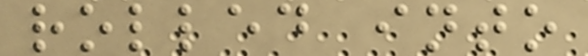rolled into
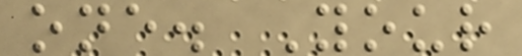one. Your
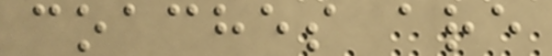coaches are
